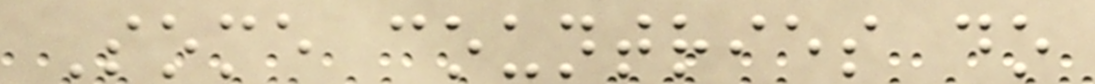Some countries do
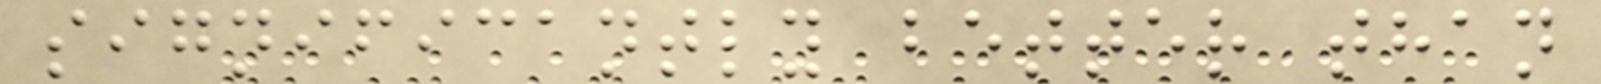significantly better than
